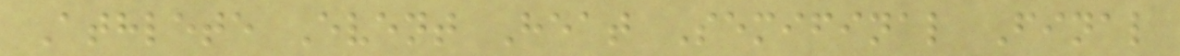Athlete Event Heat Semifinal Final
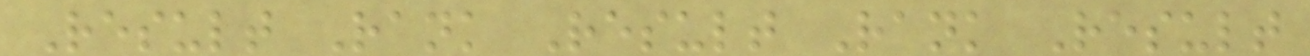Result Rank Result Rank Result
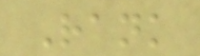Rank
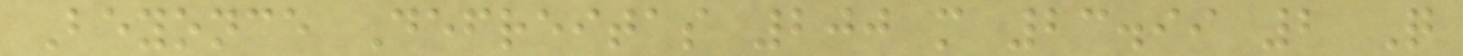Beyonce Defreitas 200 m 23.99 2 Q
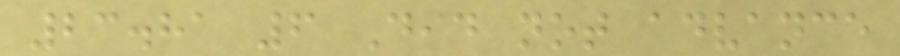23.81 6 Did not advance
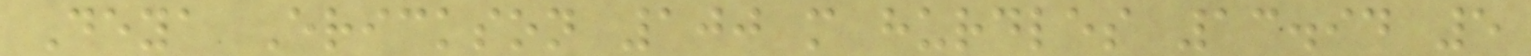Deya Erickson 100 m hurdles 13.94 5
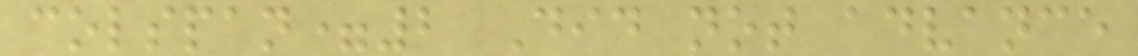colspan=2 Did not advance
